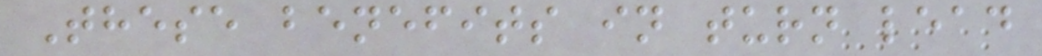These benefits in turn lead
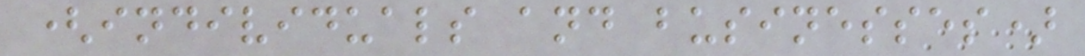(individuals and businesses)
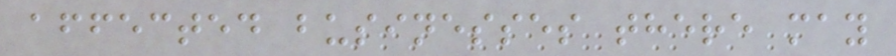affected businesses there may
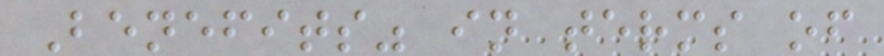Benefits" in terms of
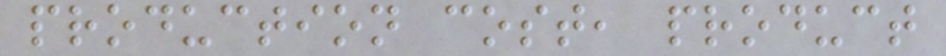production cost, product
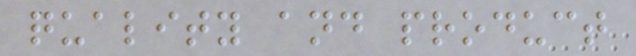quality and product
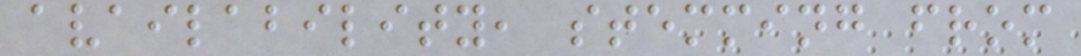availability, stemming from
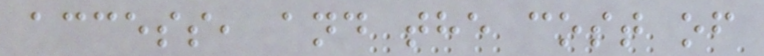access, and the cost of
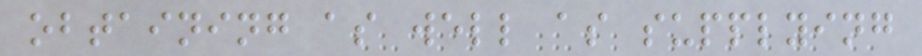obtaining as well as supplying
